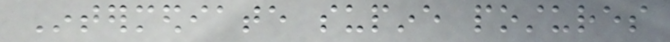Intermediate supine postures
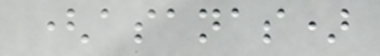(asanas)
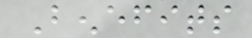Benefits
